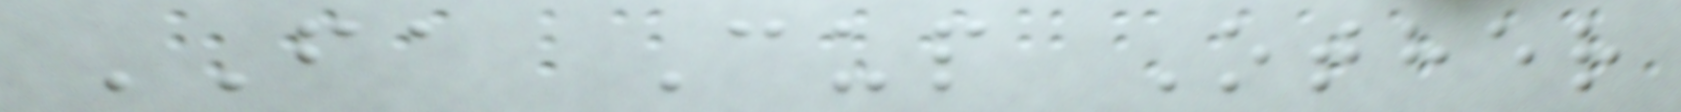FA Cup Other
